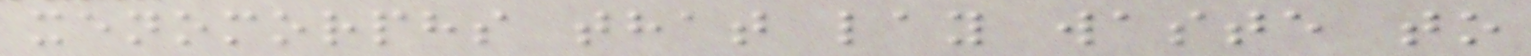xenomorphs that lay waste to
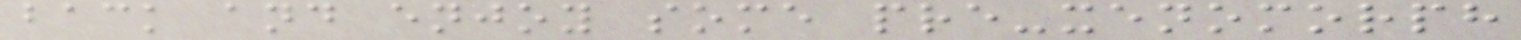back and enjoy some pre-xenomorph
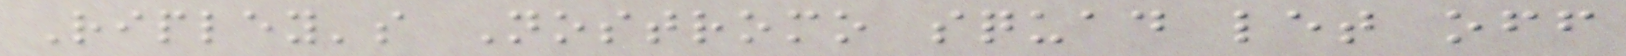Ripley's Nostromo squad let off
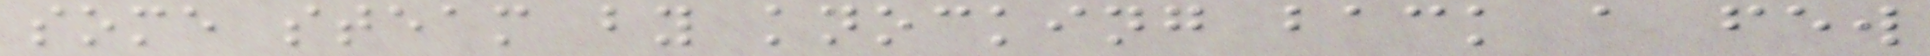some steam by knocking back a few
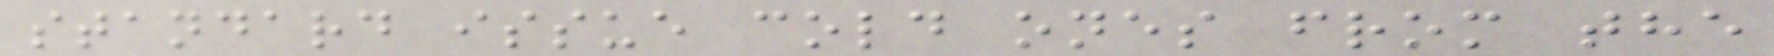standard issue cold ones from the
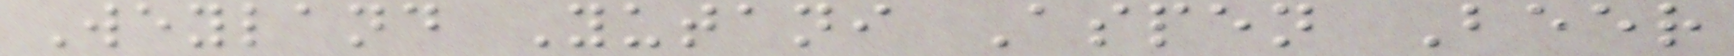Weyland Yutani Aspen Beer
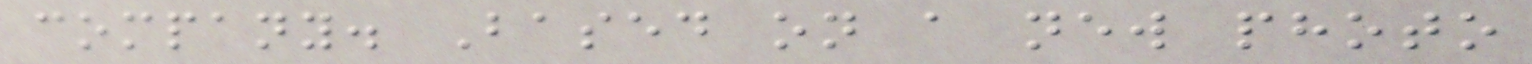company. Based on a new photo
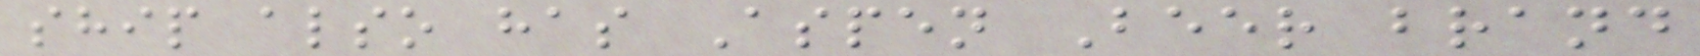ship also has Aspen Beer brand
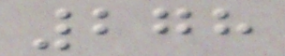278
